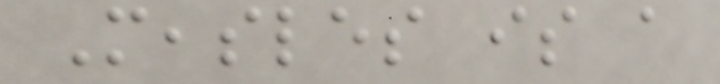Measles is a
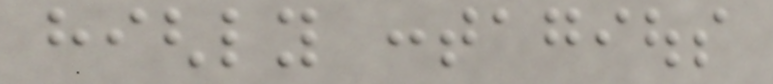highly contagious
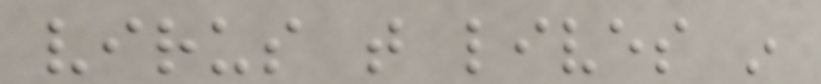virus that lives in
